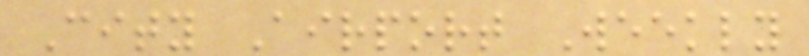City Airport Weekly
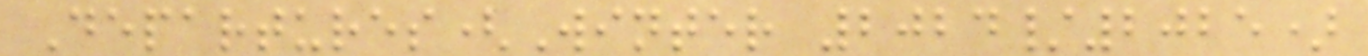Departures(Winter 2024/2025)
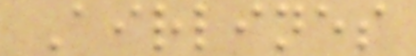Airlines
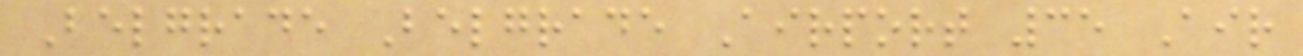Belgrade Belgrade Airport 35 Air
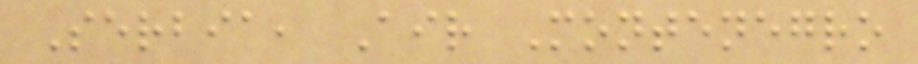Serbia, Air Montenegro
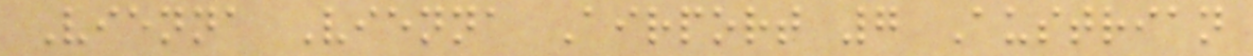Vienna Vienna Airport 7 Austrian
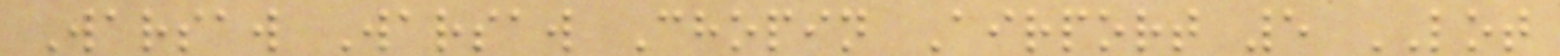Warsaw Warsaw Chopin Airport 5 LOT
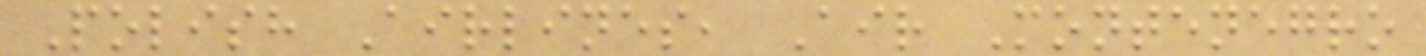Polish Airlines, Air Montenegro
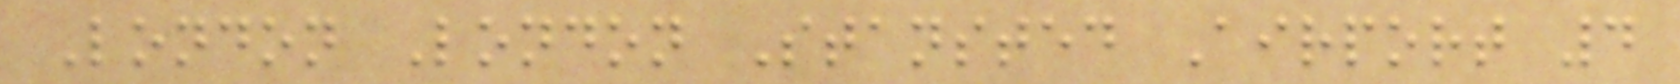London London Stansted Airport 4
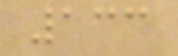133
